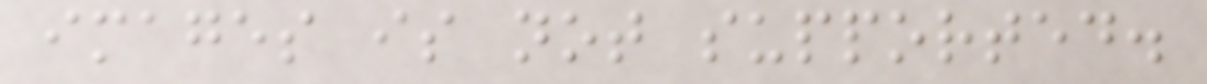images is not supported.
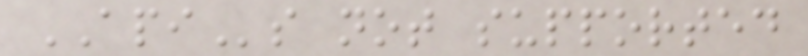APIs not supported
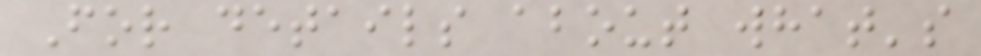For details about what's
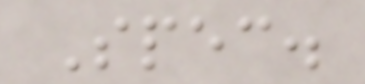Spec.
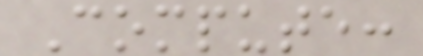Compute:
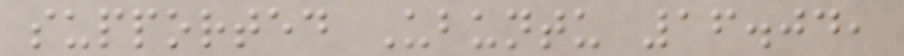supported Ubuntu 16.04,
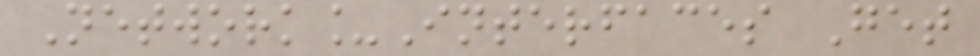Network_Interfaces Get
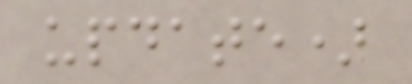update)
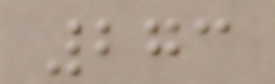273
